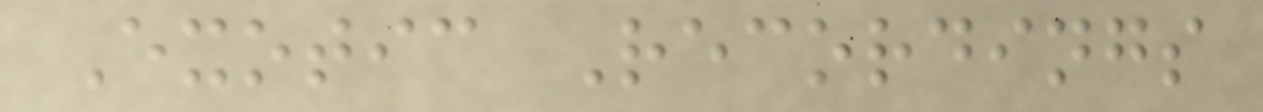Exotic Recordings
